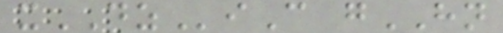xDZiC gHN
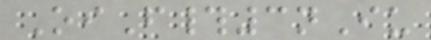OiF#3nIu
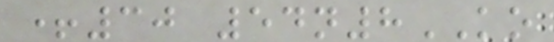+30 54n8KO
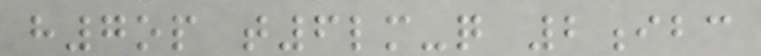h7op t6lm-q 2ibc
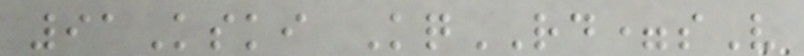91Kski KqRD=sV
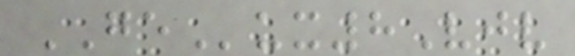GEux8Vjv
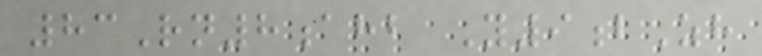83Rn8ahb Y9bZh
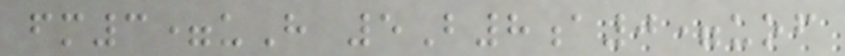fm3=uH 5B8a0=uof
